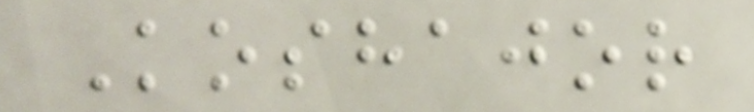Koshajor
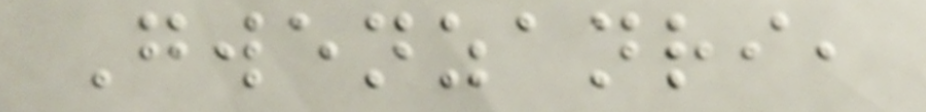Gwenzanri,
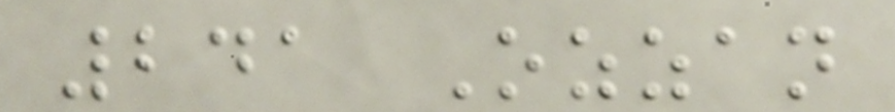241 Ozzan
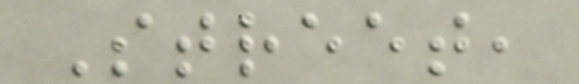Street,
